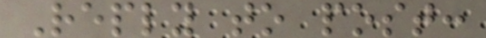Reply to post:
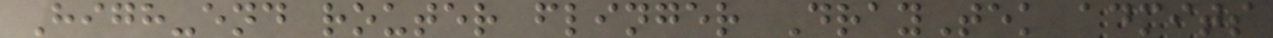High-end router flinger DrayTek admits
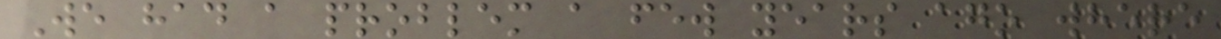We had a problem a few years ago where
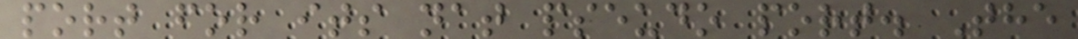port for its nat pseudo port. The
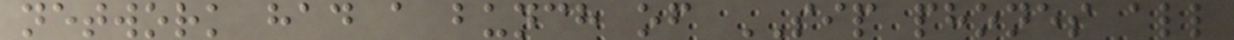network had a bunch of SIP phones all
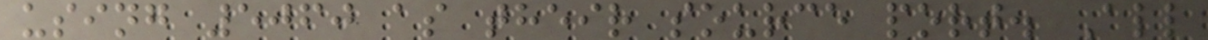using 5060 as their source port. All
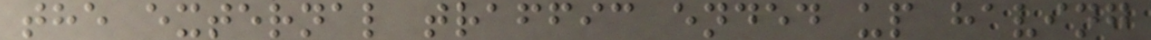the external traffic ended up having
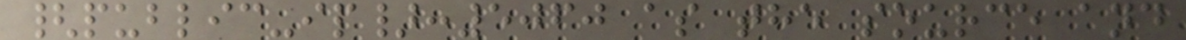{public-ip}:5060 as the source and
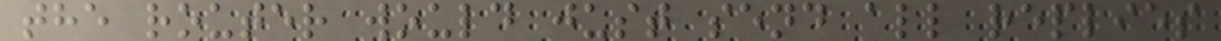the router would just send all replies
